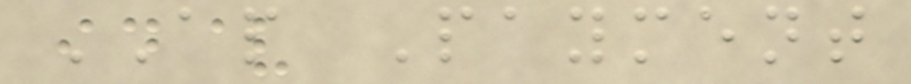AP Payment
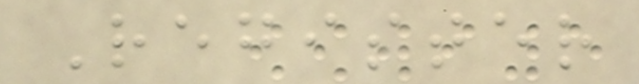Register
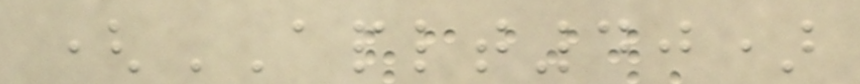(APLT40)
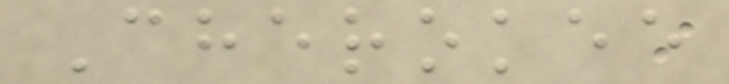Cherokee
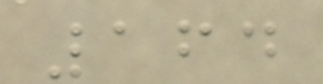164
